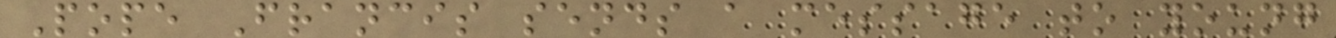Pope Francis sends a message to young
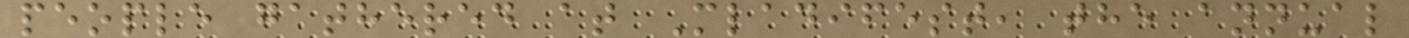people gathered at Mladifest, the annual
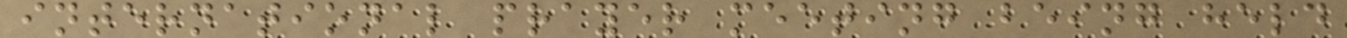international prayer meeting being held
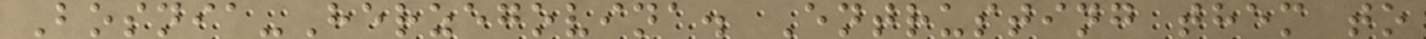Bosnia-Herzegovina. Entrusting them to
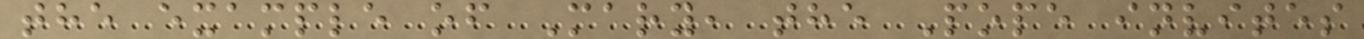the example of Mary, the Pope invites
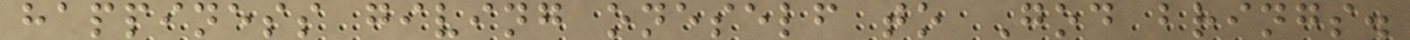happiness giving oneself to God brings.
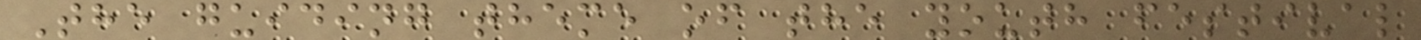The guiding theme of the youth festival
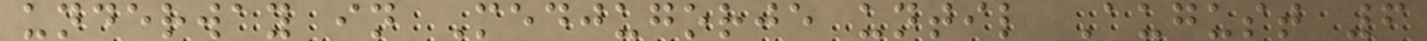underway in Medjugorje until August 6
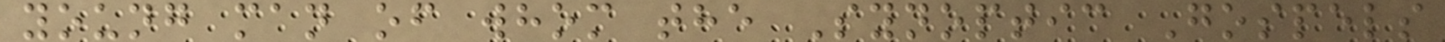young man of whom the Synoptic Gospels
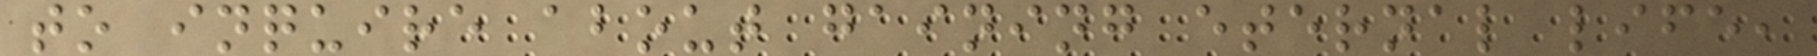to inquire about gaining eternal life,
